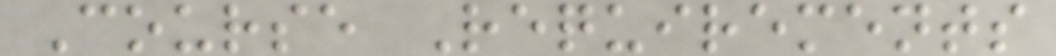Course Requirements
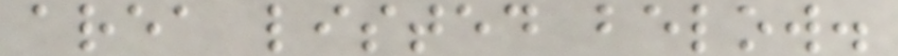area listed below.
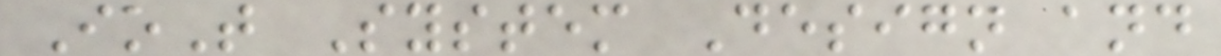IoT System Design and
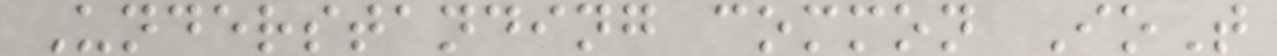Understanding common IoT
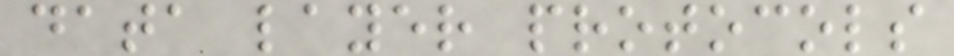data layer protocols
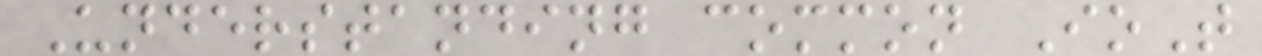Understanding common IoT
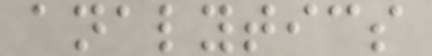analytics
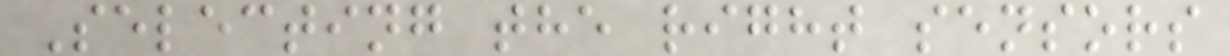Selecting the right sensors
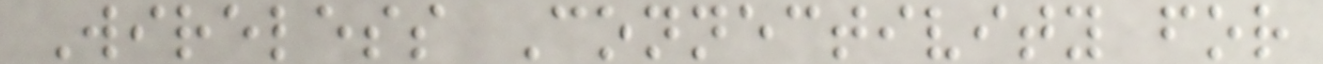Wireless Connectivity for
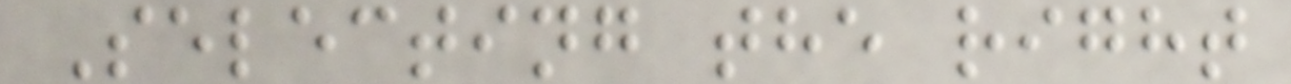Selecting the right
